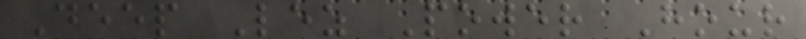Deep Lez Power Hour
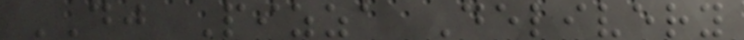DJ Pizza Delivery
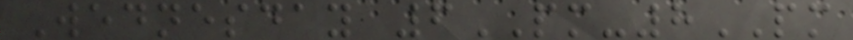Wednesday 6PM-8PM
